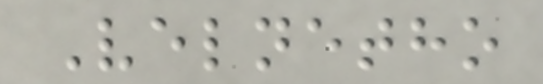Velnetho
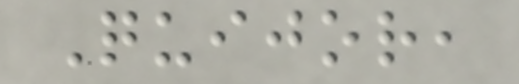Quijor,
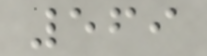569
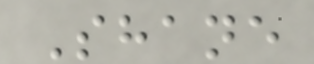Shane
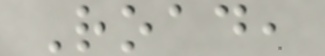Road,
